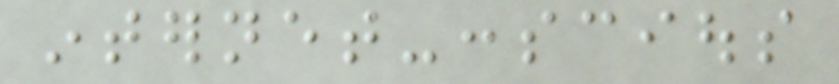internet-conscious
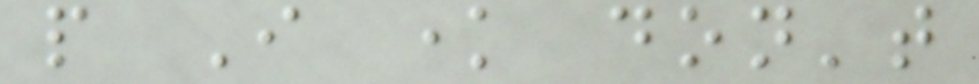people I know don't
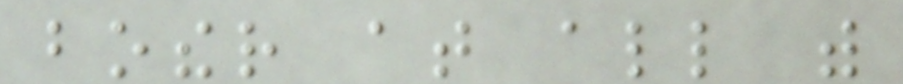bother at all with
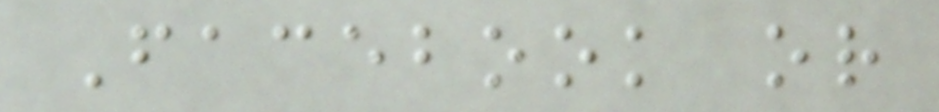Facebook or
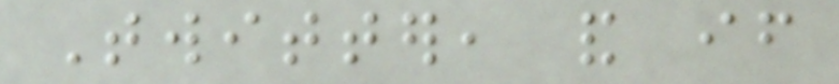Twitter, and if
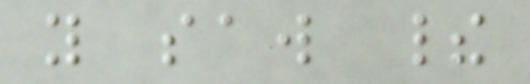you saw their
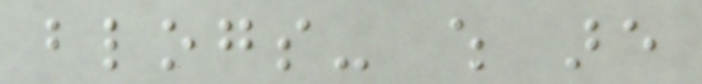blogs- which are
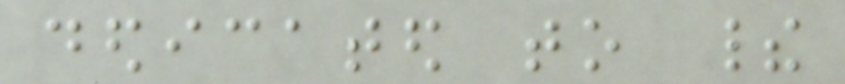dedicated to their
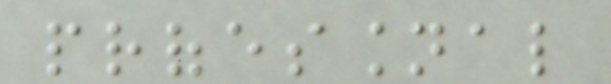professional
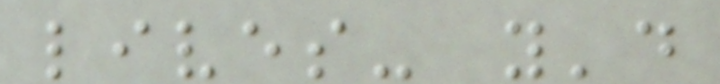lives- you'd
